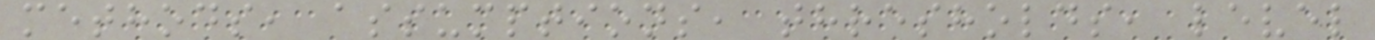methods, assumptions, thresholds, level
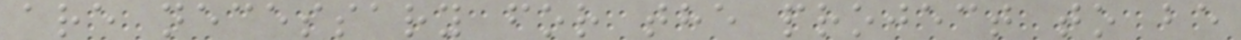are necessary for the project to be
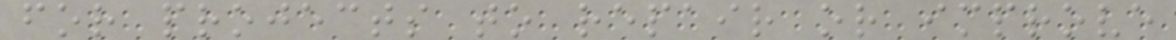for projects to repair or improve
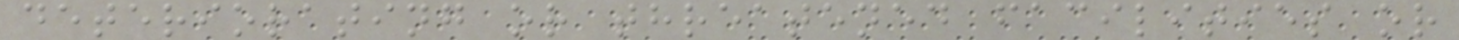deteriorating or threatened facilities or
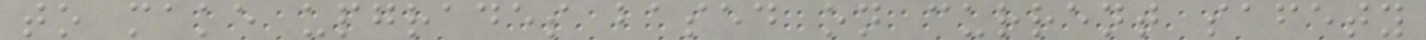to make upgrades based on current safety
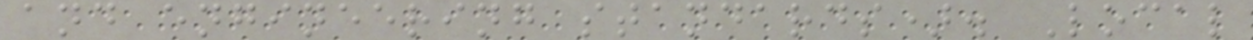and engineering standards). Local
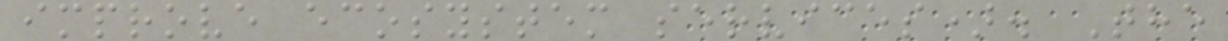improve ecosystem services). The
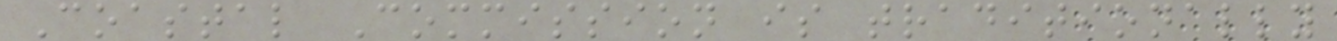Coastal Commission is traditionally
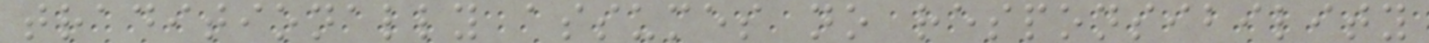traditionally assumes no responsibility
